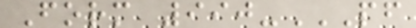Form 990-PF
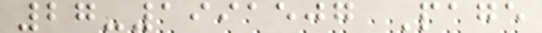27-1991507 Page
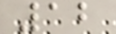12
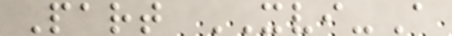Part XVI-A
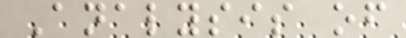Analysis of
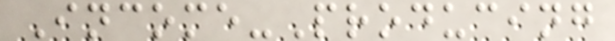Income-Producing
